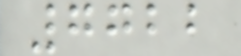7722
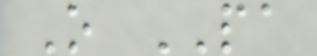O PA
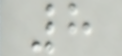8
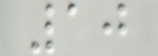10
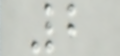2
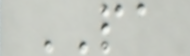PA
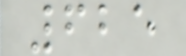625
